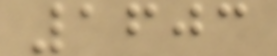1603
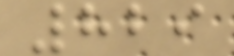829
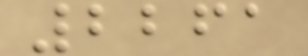2261
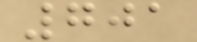701
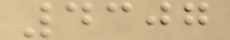4307
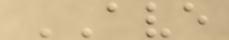AVE
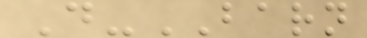D-BARN
